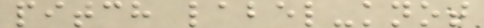pitch label-knot
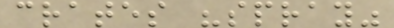crates "spray"
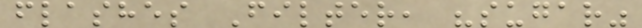flashes Filter, "sugar"
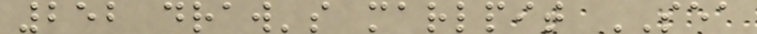252 draw's marlpit SEA
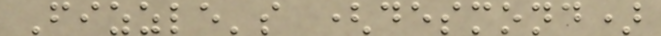Fizzle's (desmond)
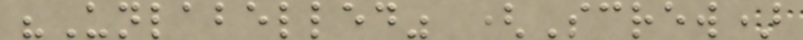"Unlabelled" (Screw)
